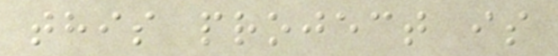this project is
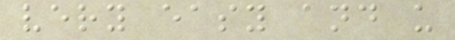very easy and u
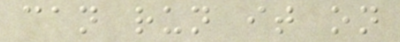can run it on
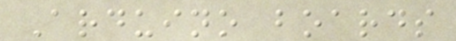Arduino boards
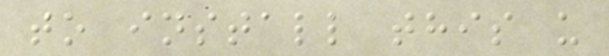to install this u
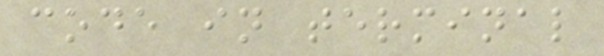code in terminal
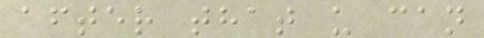after that u can
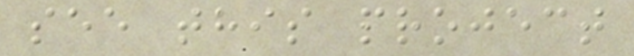see this project
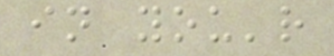in you'r
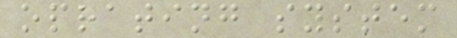oprating system
